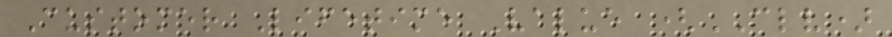Customer Lifetime Value (CLV)
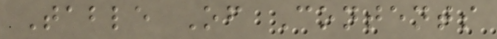Table Of Contents
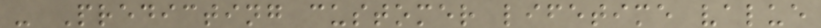- Predicting customer lifetime value
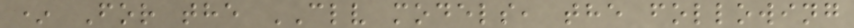* For the CLV models, the following
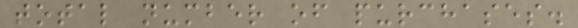total number of purchases.
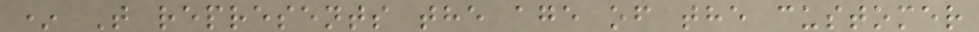* T represents the age of the customer
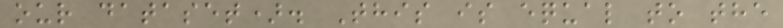our dataset). This is equal to the
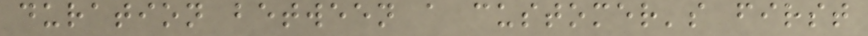duration between a customer's first
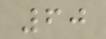60
